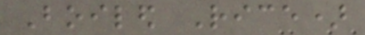Boiled Rice)
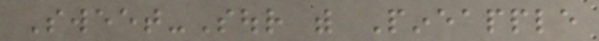Sweet-Sour with Pineapple
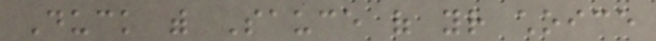Duck with Sauce of your choice
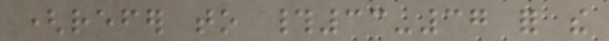(refer to #33-37 for the
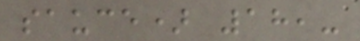sauce) 18,-
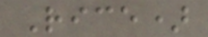Rice)
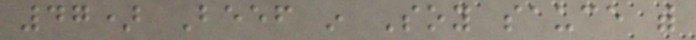47) Beef in Soy sauce with
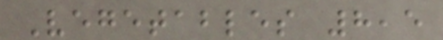Vegetables 8,5
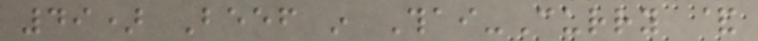49) Beef in Thai-Curry &
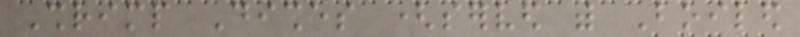Shrimp Dishes (served with Boiled
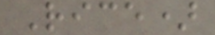Rice)
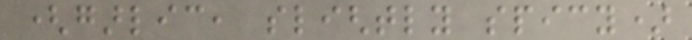(garlic, slightly spicy)
